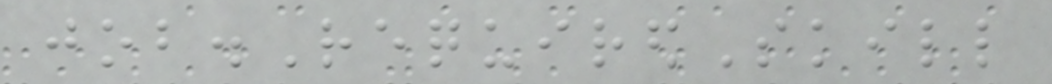job.RequiredSkill
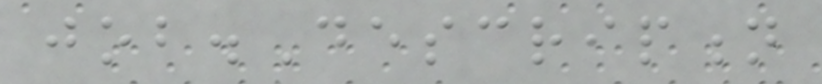job.Description
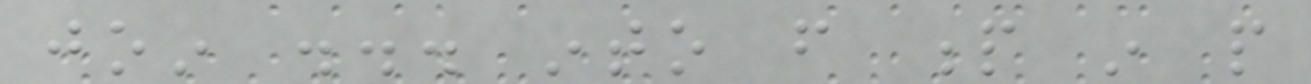join ... into from p in people
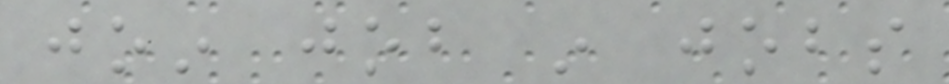join job in jobs
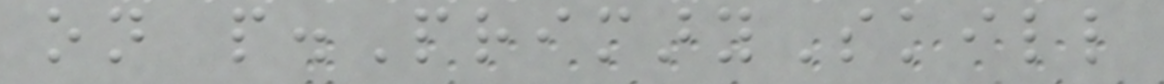on p.PrimarySkill
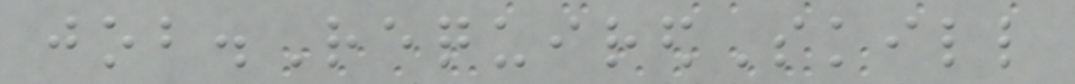job.RequiredSkill
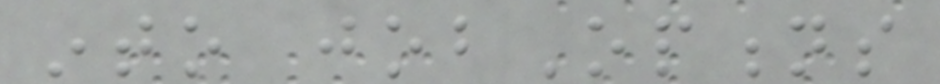into jobOptions
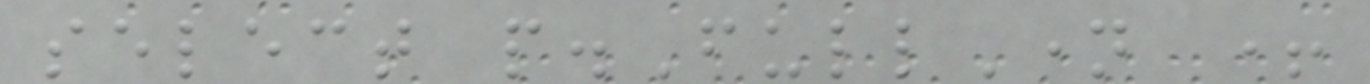select p.FullName +
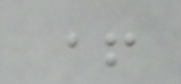+
